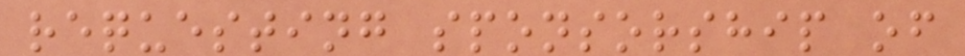requesting sponsorship of
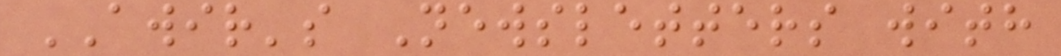AWIR's Newsletters with
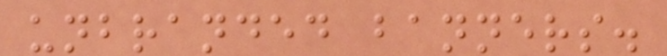unbranded banners.
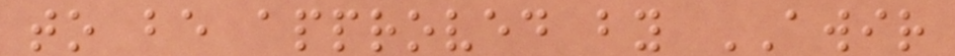to be approved by AWIR
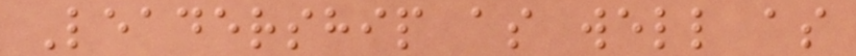Leadership as well as
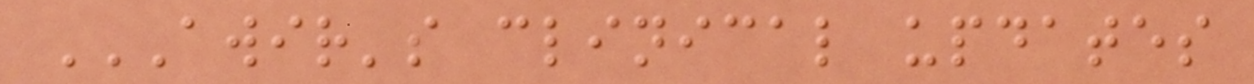AWIR'S CLINICAL UPDATES
